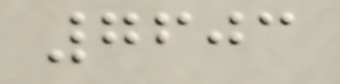7603
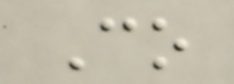Co
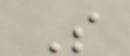S
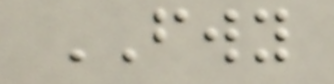FWY
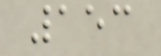153
